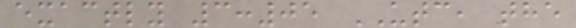exactly 3:05 UTC, the
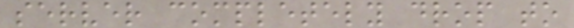server completely drop to
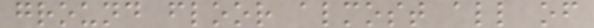ground floor almost all of
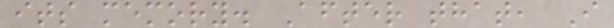its memory. After that, I
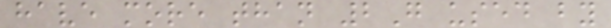have more than 2G used by
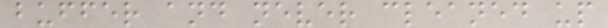buffer and never cleaned up
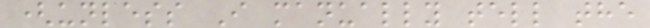(unless I manually tell the
